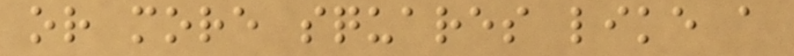or more squares like a
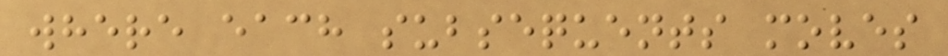where each subsequents moves
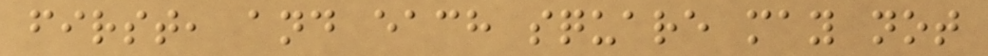first, and each square may not
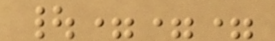|===
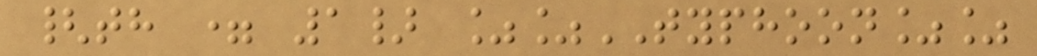{th = 1} %%TYPHOON%%
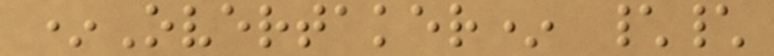*Overtaker* \\
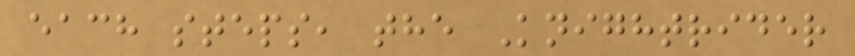each steps, the Knightrider
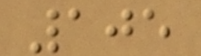105
